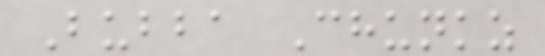Bubba Chunkz
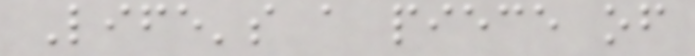Life's a piece of
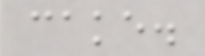cake.
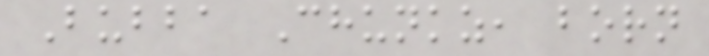Bubba Chunkz, born
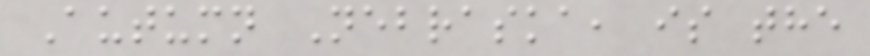Autumn Nebraska, is the
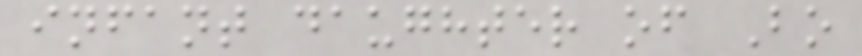infant daughter of Bo
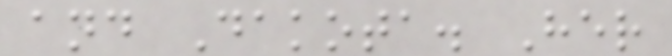and Dakota. Her
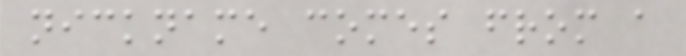nickname comes from a
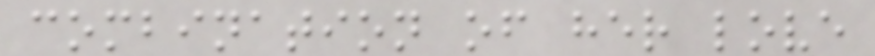combination of her love
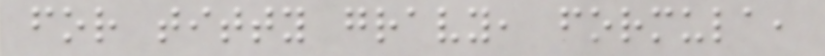for titty gravy, formula,
